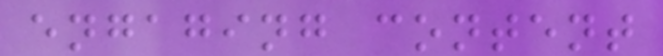engaging content
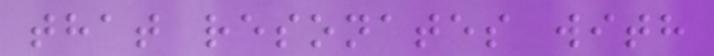that resonates with
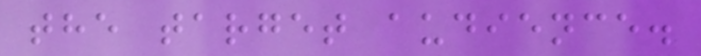the target audience.
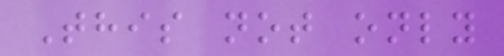This not only
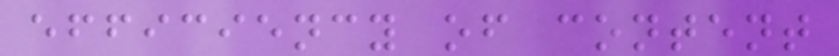efficiency of content
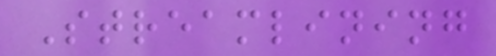Streamlining
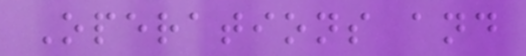Operations and
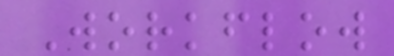Workflow
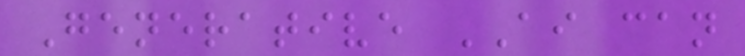Generative AI can
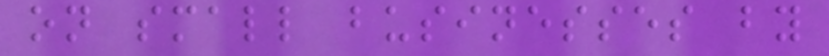on small businesses by
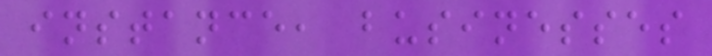instance, businesses
